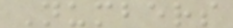Numbers
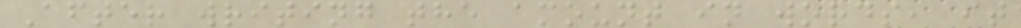After writing the amount in words, it
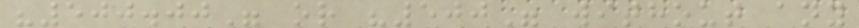"500.00" or "500" without any
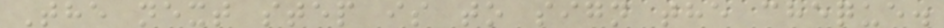The next step is to sign the cheque.
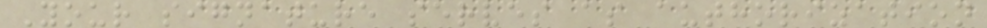Your signature serves as authorization
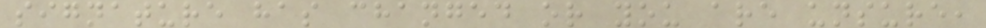signature has changed or you are unsure,
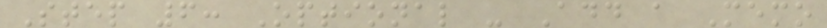Step 6: Optional - Add a Memo
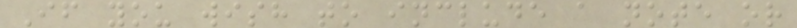If you wish to include a note or
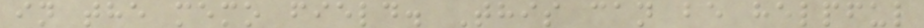in the memo field. This can be helpful
